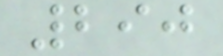290
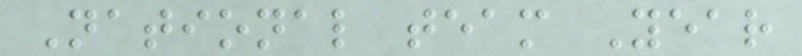National team Year
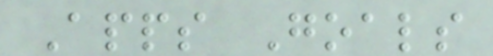Apps Goals
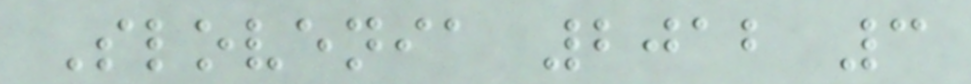Slovenia 2012 3
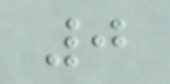0
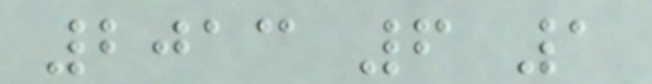2013 6 1
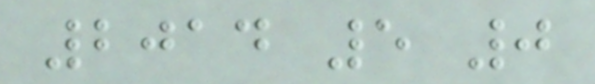2014 5 0
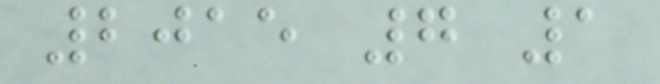2015 7 1
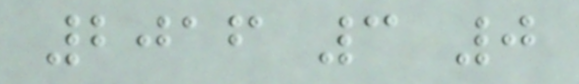2016 3 0
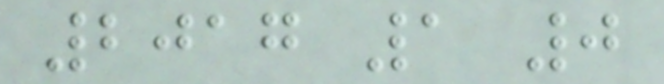2017 1 0
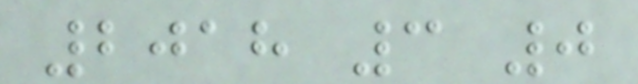2018 3 0
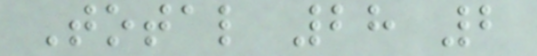Total 28 2
